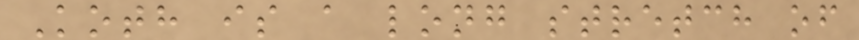Koth is a long stretch of
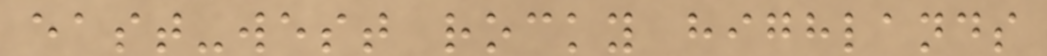east-west rocky highlands
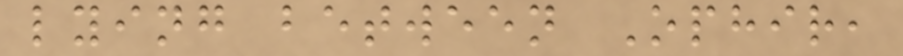lying between Ophir,
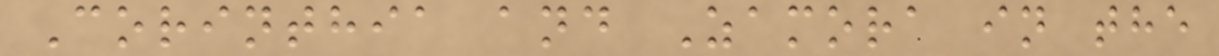Corinthia and Zamora in the
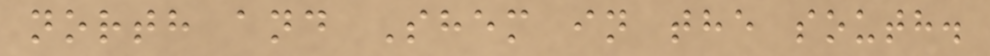north and Shem in the south.
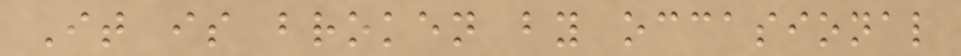It is broken by occasional
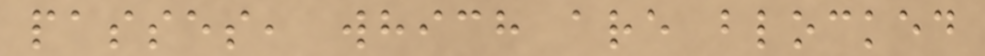passes, which are blocked
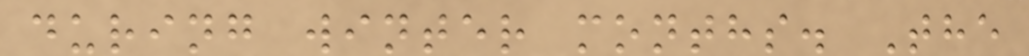during winter months. The
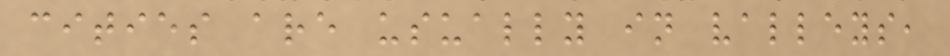cities are usually in valleys,
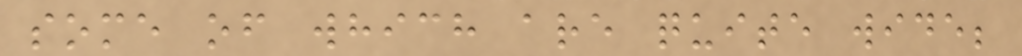some of which are quite wide;
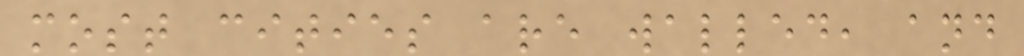most cities are walled, and
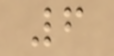6
